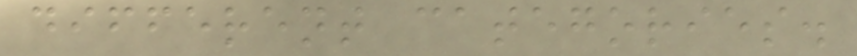different categories.
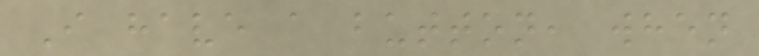I have a button, when
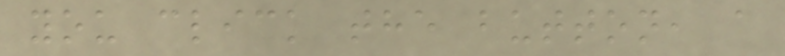you click the button, a
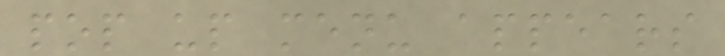pop up menu appears
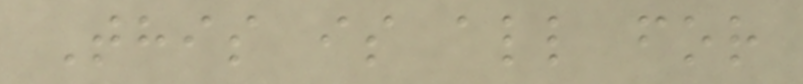This is all for
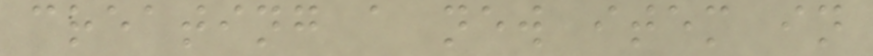creating a new item in
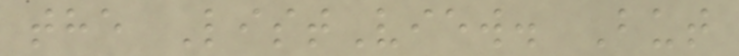the ListView. But
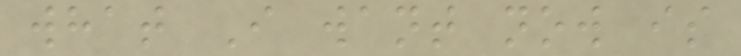what I want now is
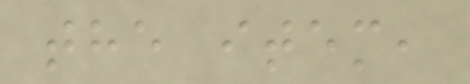the item,
